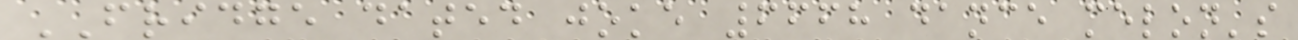FRIDGE dated joke 6668 dance melon's
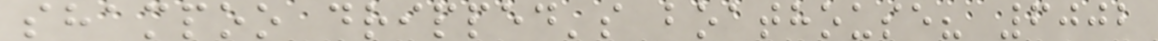shampoo dripped's boathouse? 6002
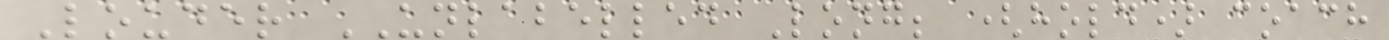Louder UNLABELLED Long; (hold) coach
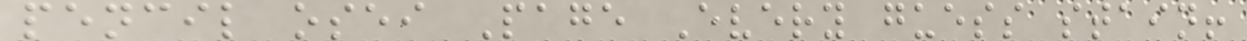pencil osei Page Every guess stain!
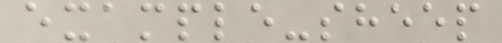example-sheep
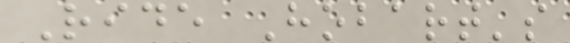Ride Hobart's
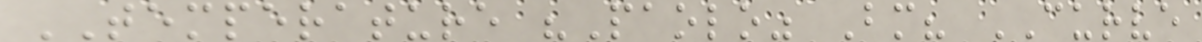TEMPERATURE "Paolo" Bm? CURVE
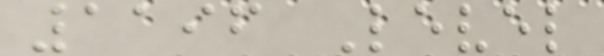1196 Level
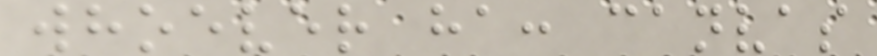whoever ha: canvas
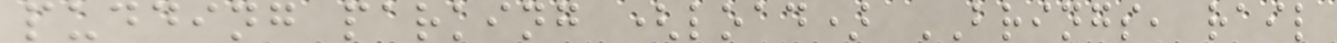pudding parking (load) BRINGS, rail
